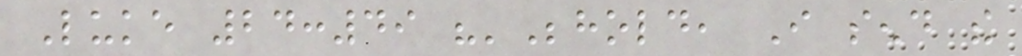Luke 24:49 "'Behold, I send the
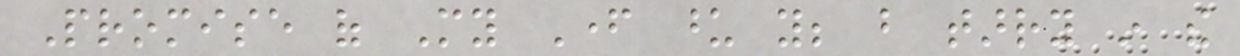Promise of My Father upon you; but tarry in the
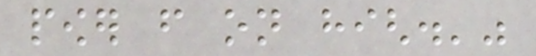power from on high.'"
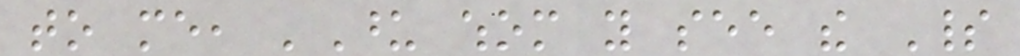to me, 'Upon whom you see the Spirit
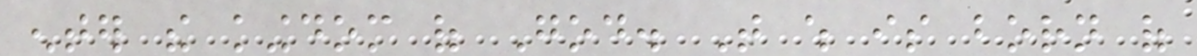enter the kingdom of God. That which is born of
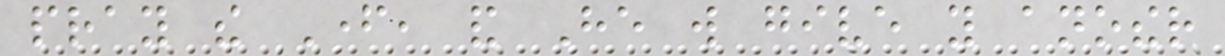pray the Father, and He will give you another
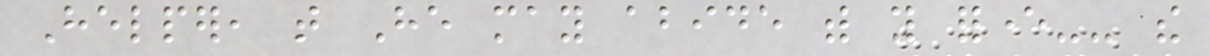Helper, that He may abide with you forever-- the
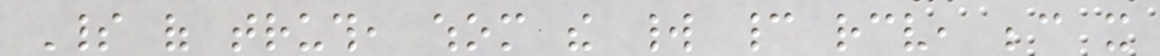Spirit of truth, whom the world cannot receive, because it
